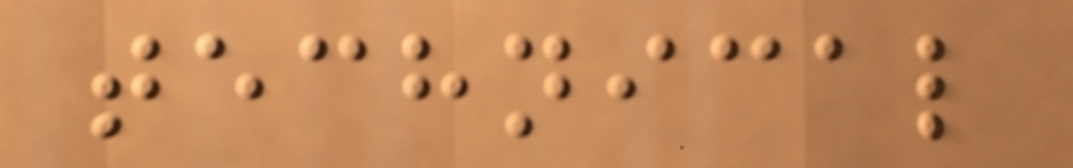technical
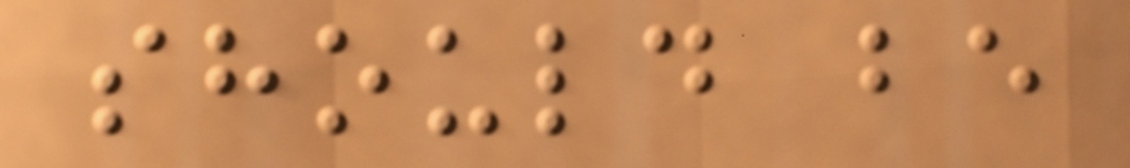should be
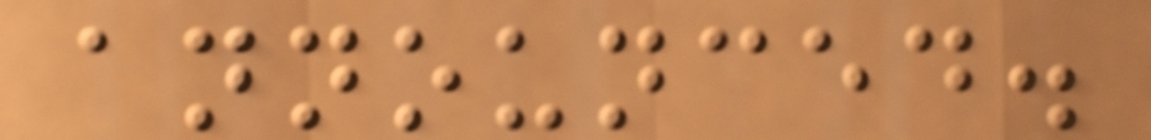announced.
